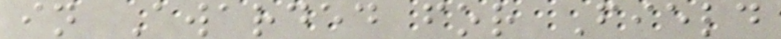in Awarded for Field
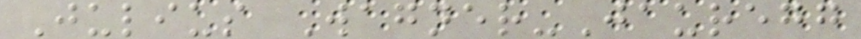Julius Wagner-Jauregg
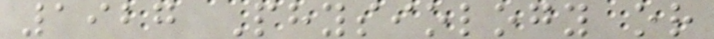1927 Physiology or
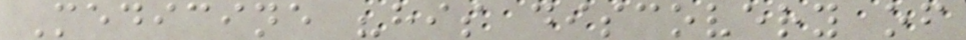Medicine "his discovery of
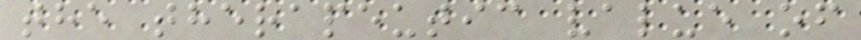the therapeutic value of
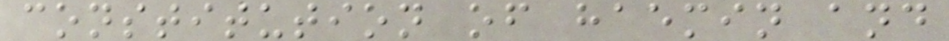constitution of haemin and
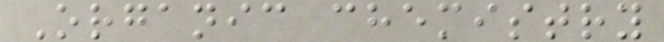Organic chemistry
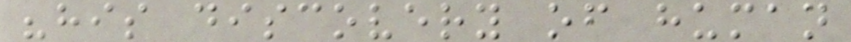"his discovery of human
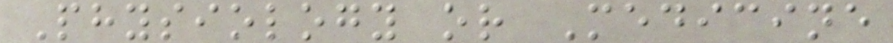Physiology or Medicine
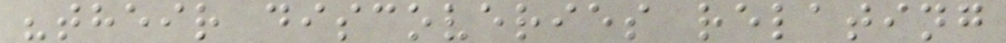"their discoveries relating
